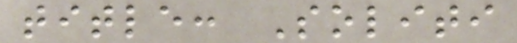title: Soliti
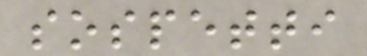sospetti
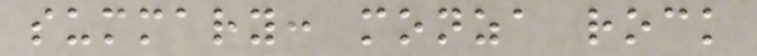summary: monza rock
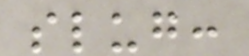slug:
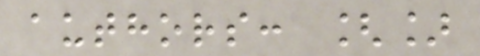authors: []
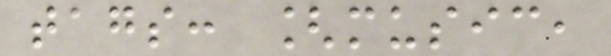tags: [music,
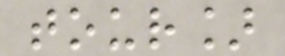tour]
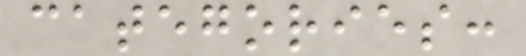categories:
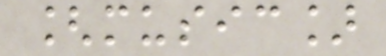[music]
